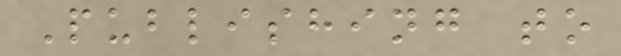Publishing to
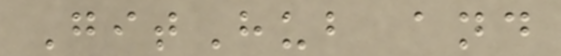GitHub and
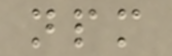npm
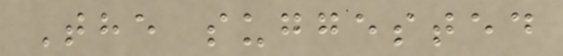The suggested
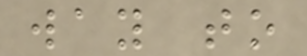way to
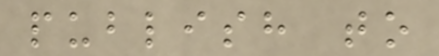publish to
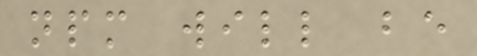npm will be
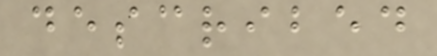described
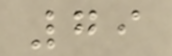79
